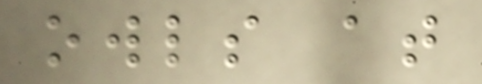owls at
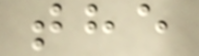the
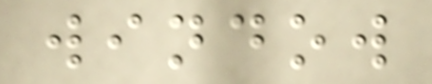window
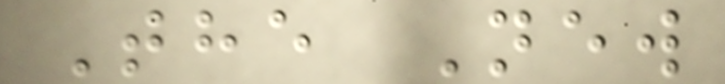The New
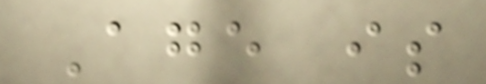Age is
